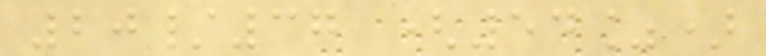20/37 (54%)
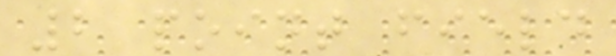2 point field
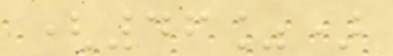(46%)
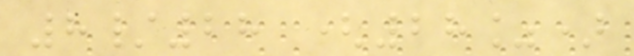8/28 (28%)
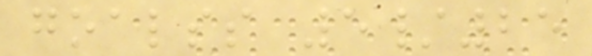goalss 5/25
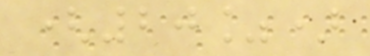(20%)
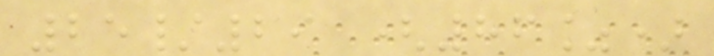25/29 (86%)
